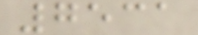7531
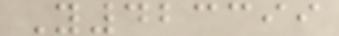Y423399
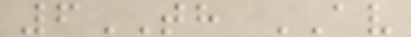6TH AV
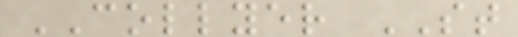COLLYER ST
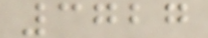3727
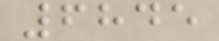6845
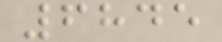6845
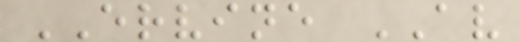ERVINE AV
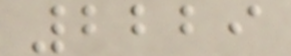2229
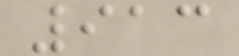913
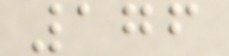176
